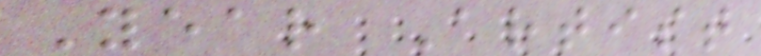Year Artist
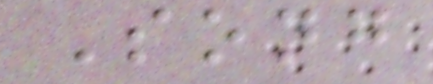Song
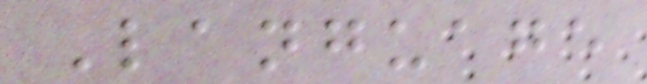Language
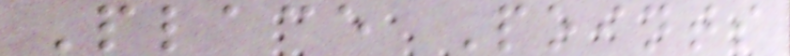Place Points
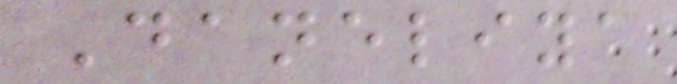Daneliya
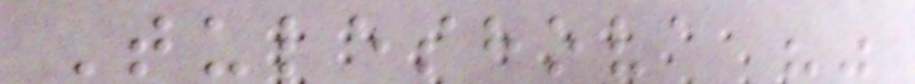Tuleshova ""
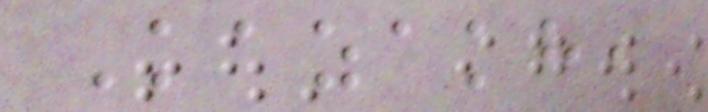Kazakh,
